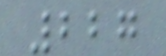227
